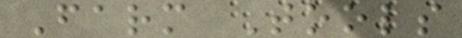Farm Tools
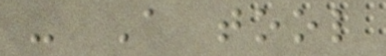- A tool
